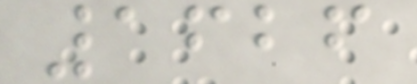1626
